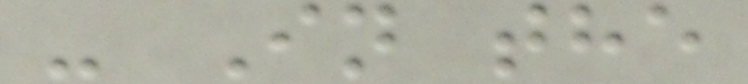- In the
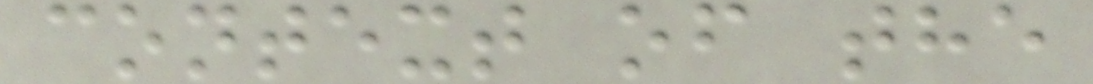context of the
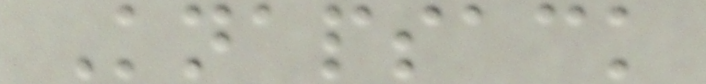Knapsack
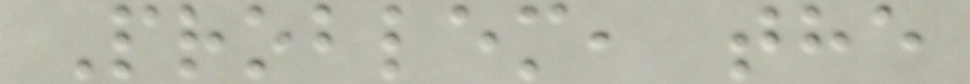Problem, the
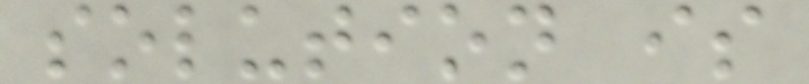solution is
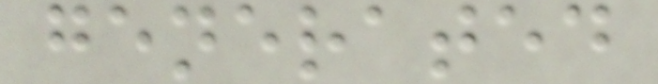generated
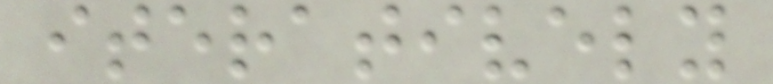iteratively
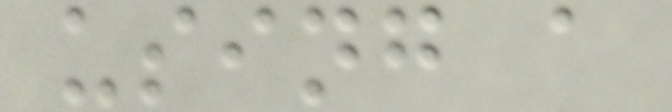using a
